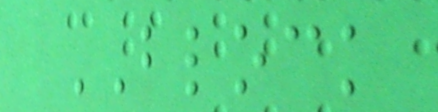BLOCK
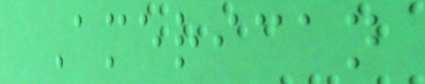American
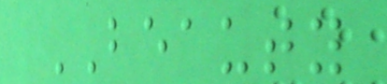BEAUTY
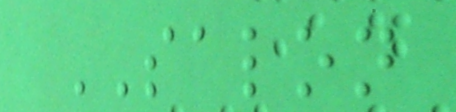SALON
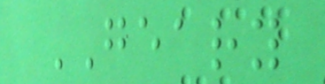GEARY
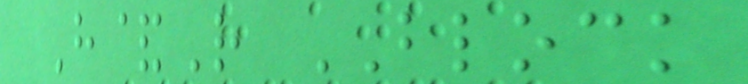H&R BLOCK
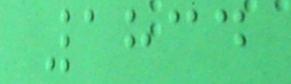1834
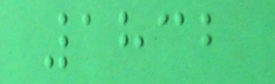1832
